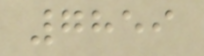7859
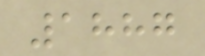1887
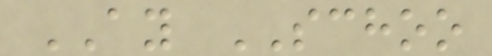AY SCHOO
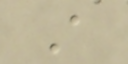A
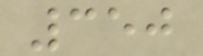350
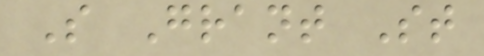S Grant St
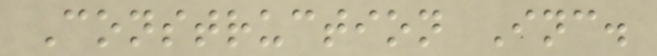Construction Inc.
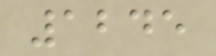1245
